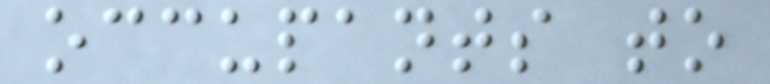occupants to
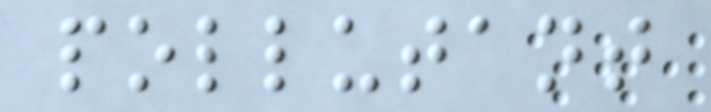pollutant
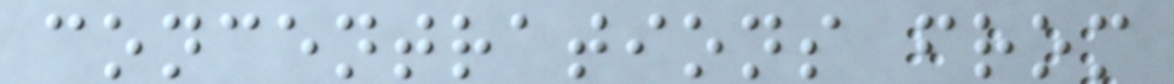concentrations from
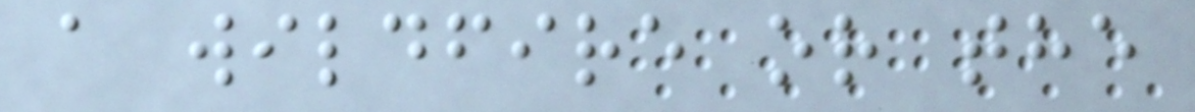a wildfire or the
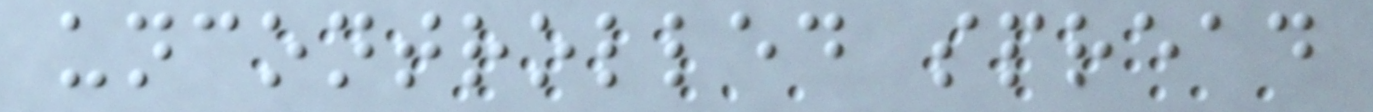uncontrolled spread
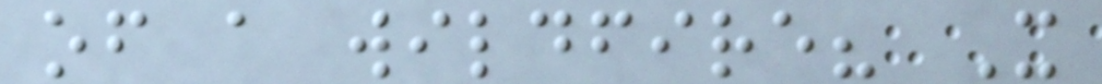of a wildfire? X
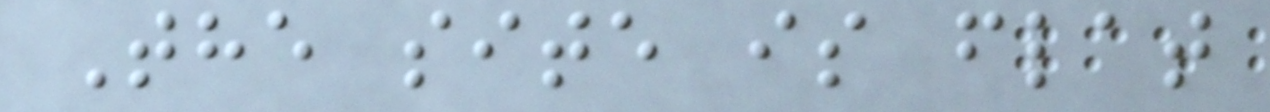The site is flat
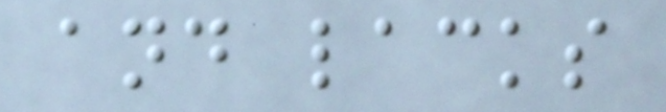and lacks
